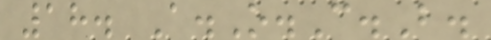18. A.O.C.B.
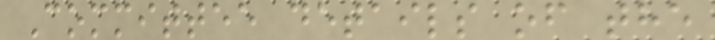Committee details of the
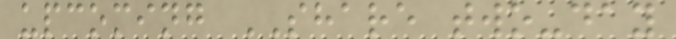upcoming SHARE two-day
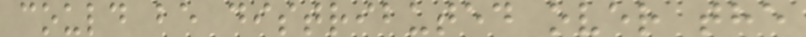could be distributed over the
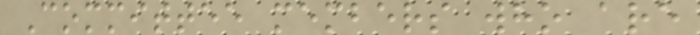Committee members who are
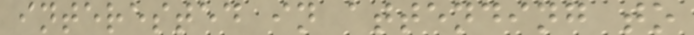interested in attending to
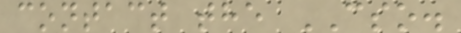contact the CSO.
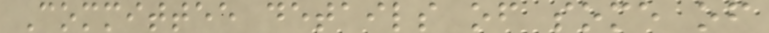Committee details of some of
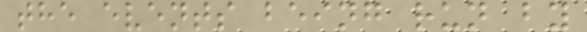the events being run by
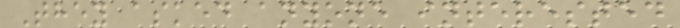They asked anyone interested
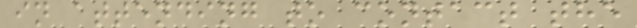in attending to contact the
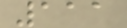111
